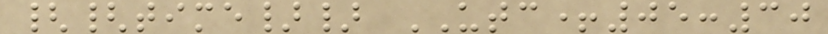{{time}} UTC+05:30
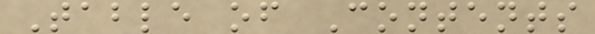Table of Contents
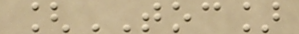[TOC]
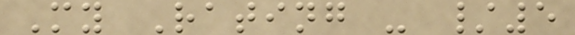My Rating - /5
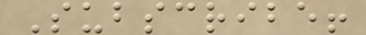Subscribe!
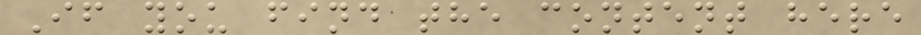If you find the content here
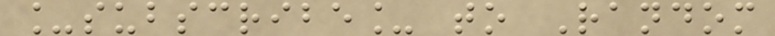_subscribe_ to Random
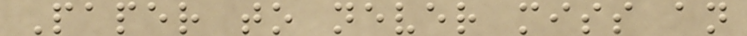Paper to never miss an
